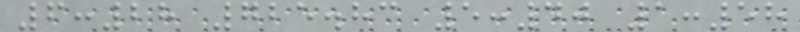6:28 725.83 5:40 1:58
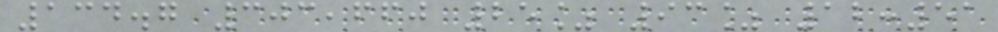134.7 303,660 25% 93% 12:51
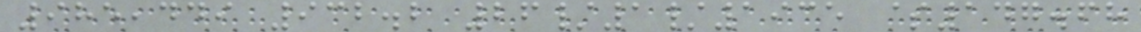985,449 932.2 26/1/1935 $147.68
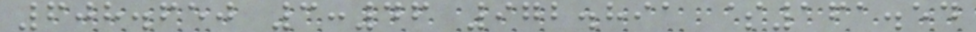608.650 3:46 972.891 $161.54
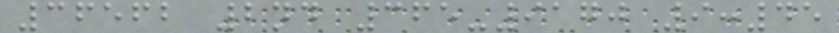36562 2nd 365-9170 9:45
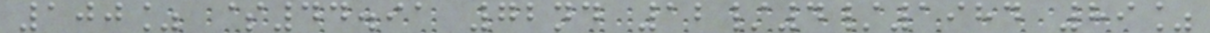100% $44.91 72nd 12/4/1984 89%
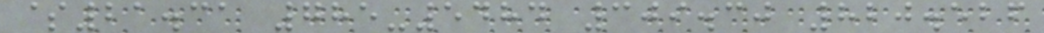$21.31 785-5484 309.30 820.526
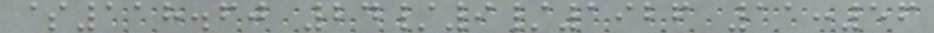$118.60 24/9/1926 11:56
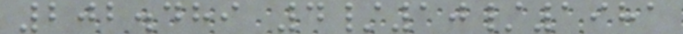202.489 4/10/1981
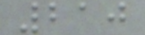210
